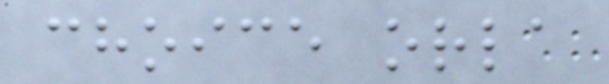choice orla
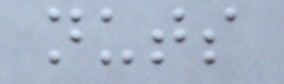nuts
